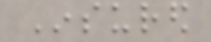Insured
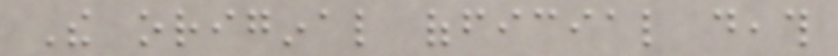The original official death
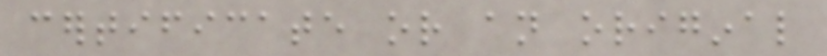certificate or an original
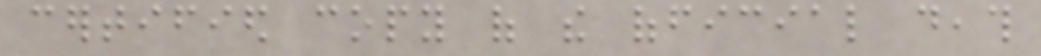certified copy of the official death
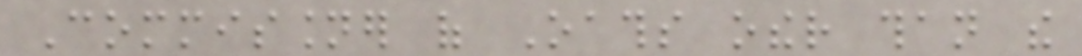Commissioner of Oaths other than the
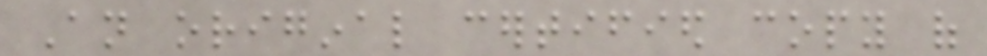An original certified copy of
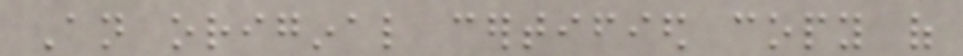An original certified copy of
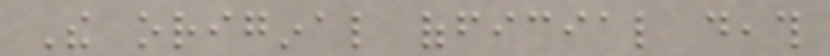The original official death
